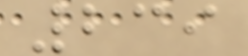239
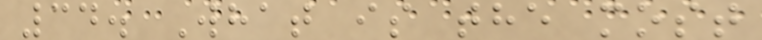34. What is the most
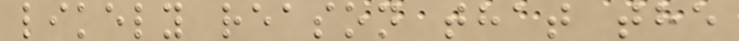likely reason that the
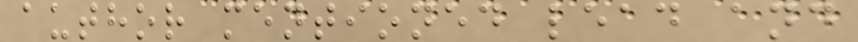author mentioned lead and
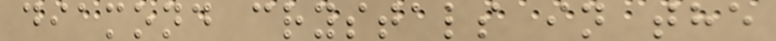diamond crystals in the
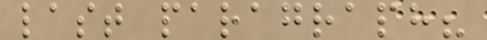last paragraph?
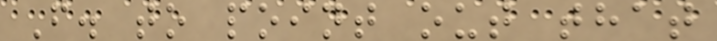F. to point out that
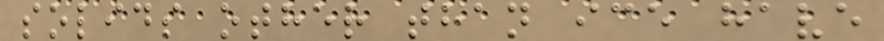solids other than ice have
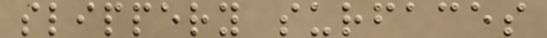slippery surfaces
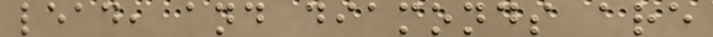lead, and diamonds are
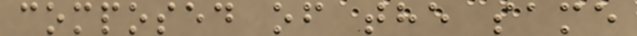composed of the same
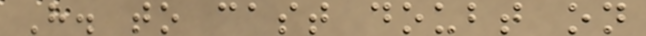H. to cast doubt on
